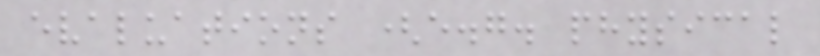evaluations (e.g. physical
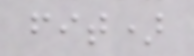fit)
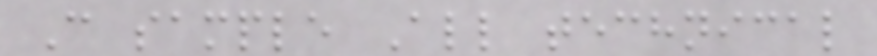C sample All technical
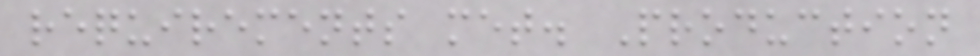requirements met. Production
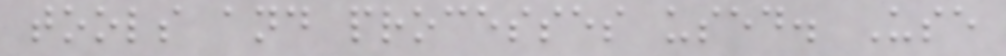tools and processes used. Use
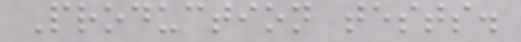Production tests.
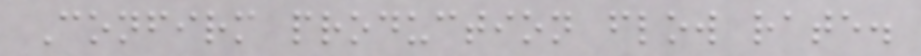Confirm production flow rate.
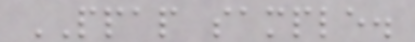PPAP sample.
